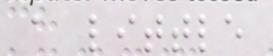a little
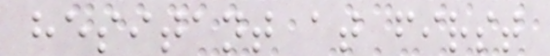hesitant at first
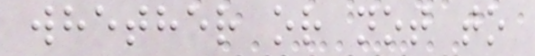whether or not to
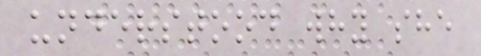understood why she
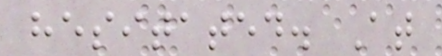hesitated. At
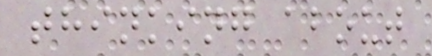thinking about
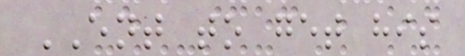ENT to get his
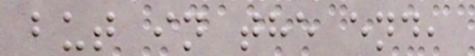but in the end,
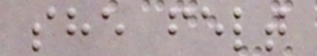she felt
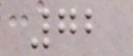72
